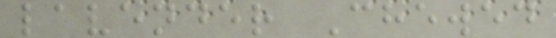lavender Chewed
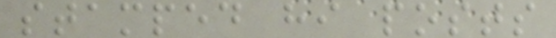stamped hi posts
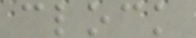clock
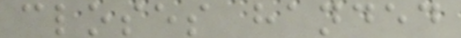closes handed
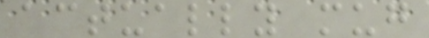actually mug
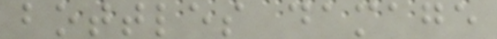bottles damage
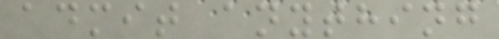admit anything
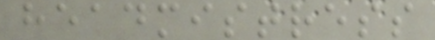headmistress
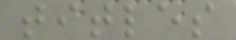titles
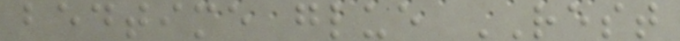bedtime glue REST
